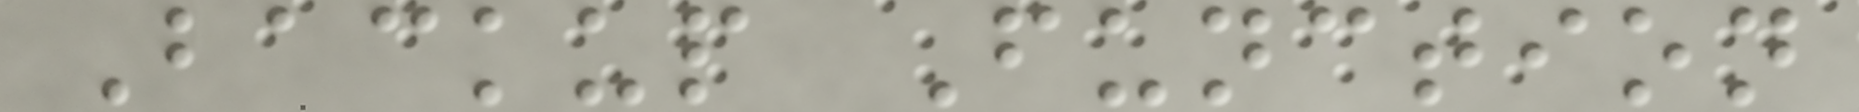Backup Function
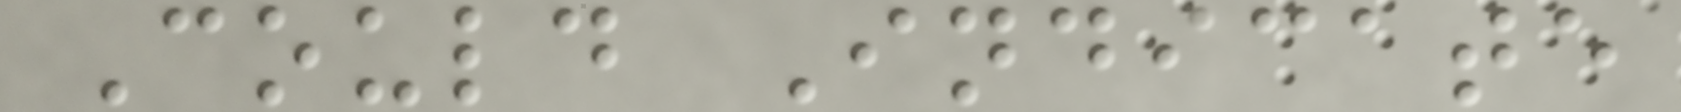Could Indicate
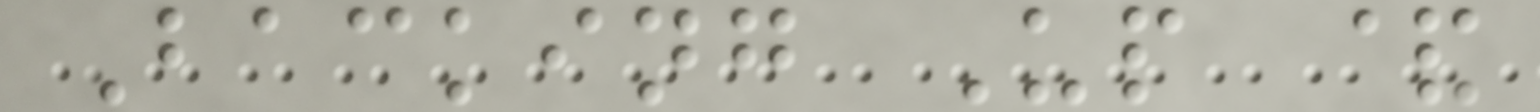Backing Up &
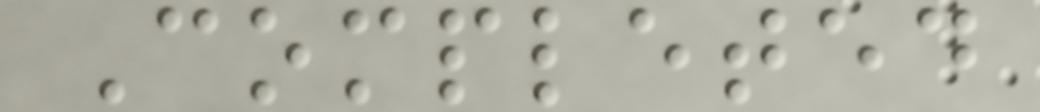Completed
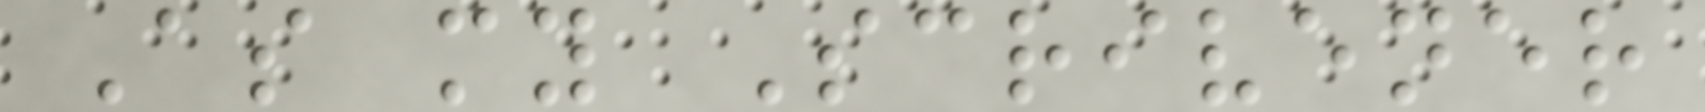As my Scrivener
